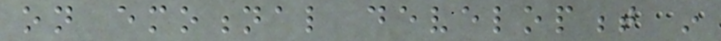on emotional development in
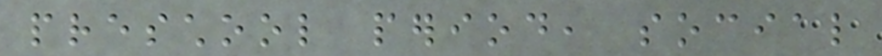preschool period, social
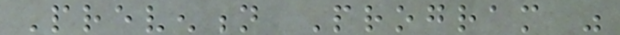Prevention Program was
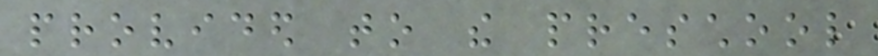provided to the preschool
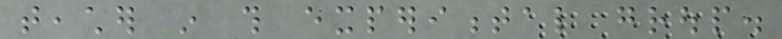teacher in this experimental group.
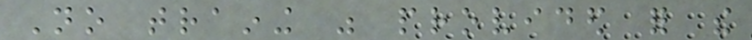No training was provided for the
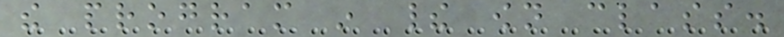the program in their own class.
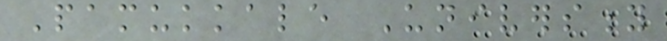Pamukkale University
